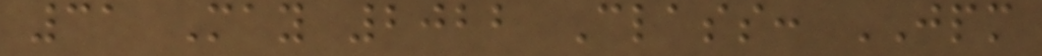31 May 2022 Class: JPM
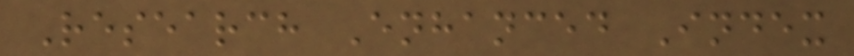Research Enhanced Index
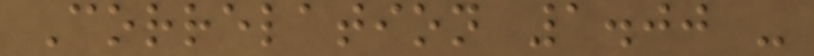Correlation 1.00 -
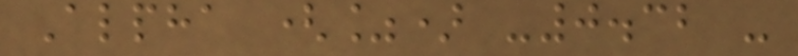Alpha (%) -0.32 -
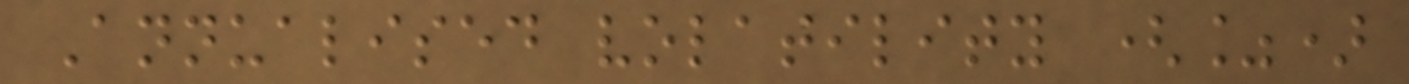Annualised volatility (%)
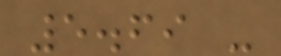5.69 -
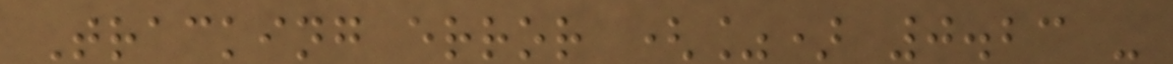Tracking error (%) 0.23 -
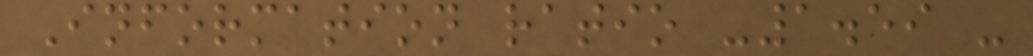Information ratio -1.59 -
